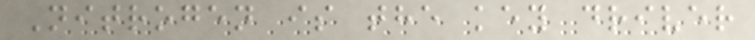Nitrogen is the key driver
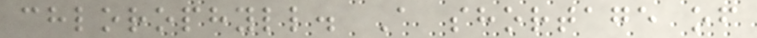chlorophyll. A shortage of
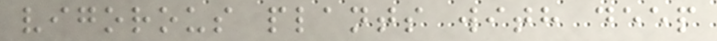vigorous plants with deep
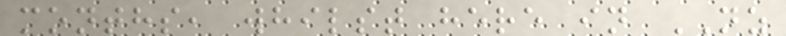months, whilst here in NZ
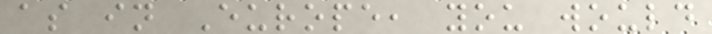as in Europe, you would
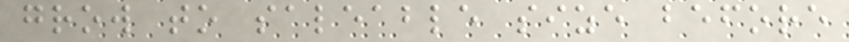grow to saleable size before
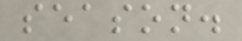season.
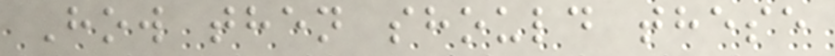How then should these
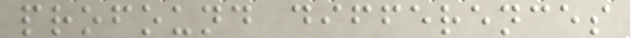profound differences
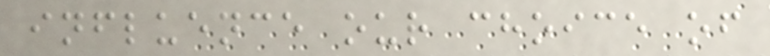influence our choice of
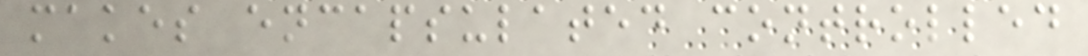makes encapsulated controlled
